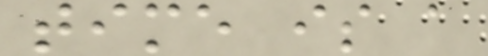time is a
